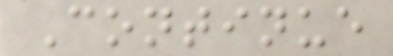Continue
